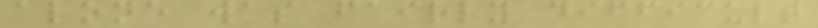alone was fairly difficult
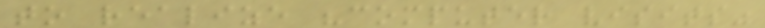to realize "computer visits"
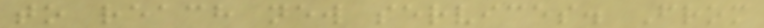to reach new services. From
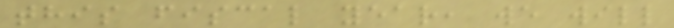this fiscal year, we will
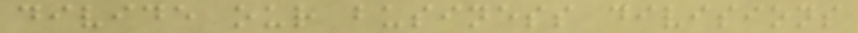divide our business divisions
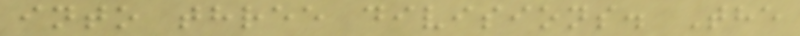into three divisions. The
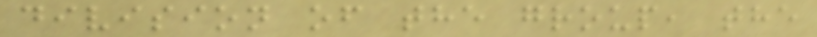division of the group, the
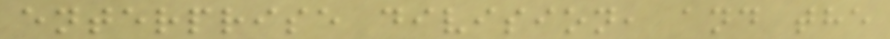enterprise division, and the
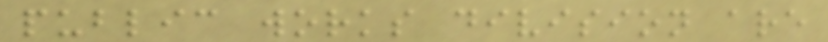public works division are
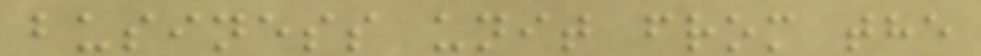business unit from the
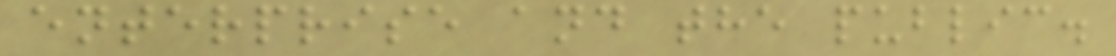enterprise and the public.
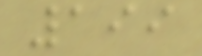199
